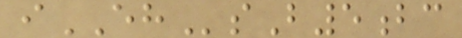iEHsB5bc
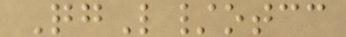QgL/otcc
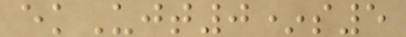ekUjt0*s5
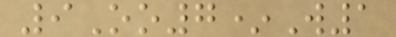9Oo7*W1
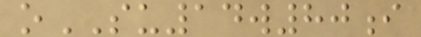oSU14w80i
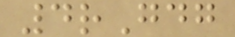4rGdg
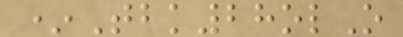*Tbk28olO
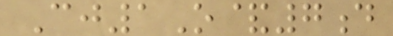Cj1O&7d
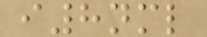i8nml
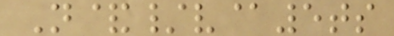N&/v@5ts
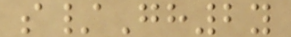s/Gh2y
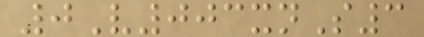0V003xnS3
